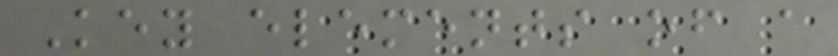Key elements of a
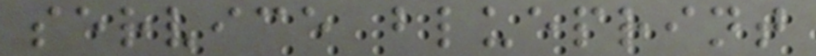service blueprint
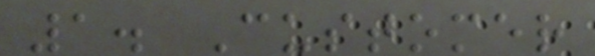1. Customer
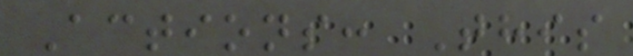Actions: This
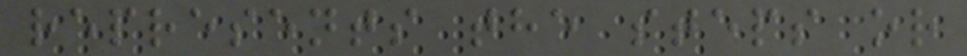represents the steps or
